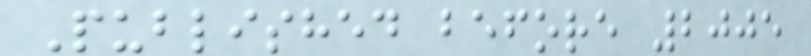Published before 2005
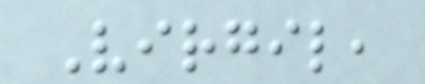Virgil,
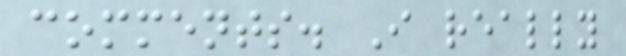comments. I really
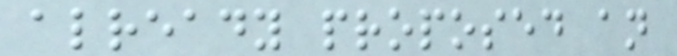already proposed an
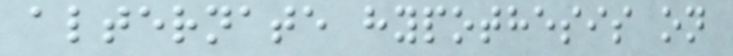alternate hypothesis on
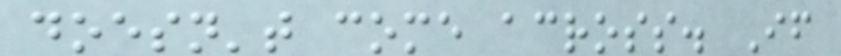doesn't come across. If
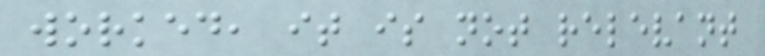worked, it is not relevant
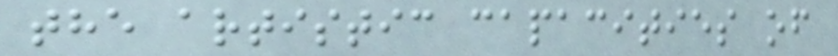the artistic capacities of
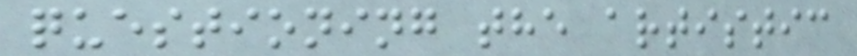questioning the artistic
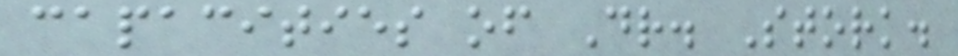capacities of Dr. Stork.
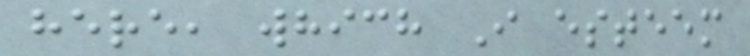here, which I esteem
